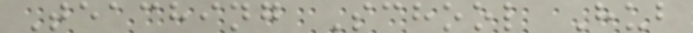Teaching School Hub
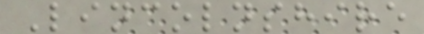Lincolnshire
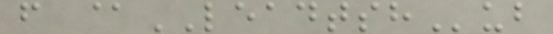f @LEADTSHub
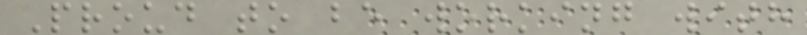Proud to be working with
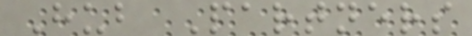Hub Partners
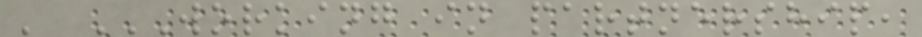' WORKING IN PARTNERSHIP,
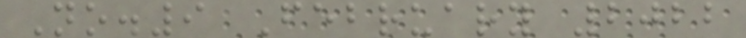No.9 February 2022
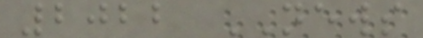2022 NEWS
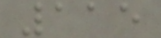115
